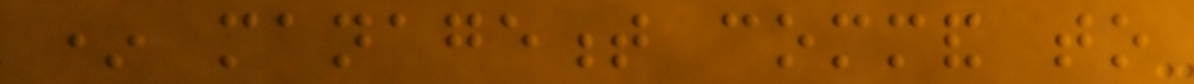* management command to
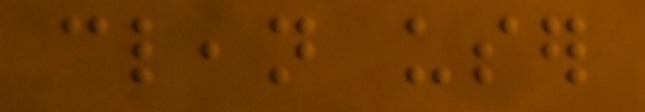clean user
